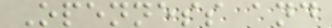Openness and
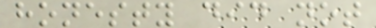honesty did not
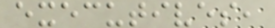executives,
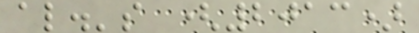al.'s (2013)
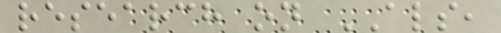research on ALS,
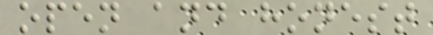open and honest
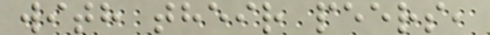with their peers,
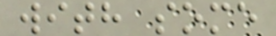with some
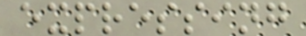expressing
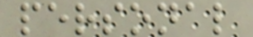personal
